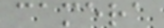camera
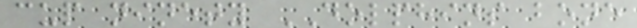cup ninety DOLPHINS bone
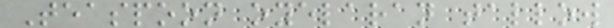Teaspoon oyelaran tallow
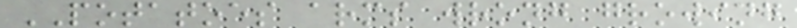POTATOES arms wrong growing
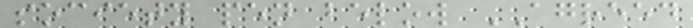society pen below AGREED
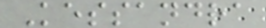Kessandra
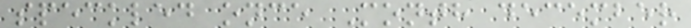speckled once Month december
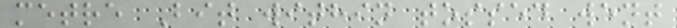metre Bit within tossed went
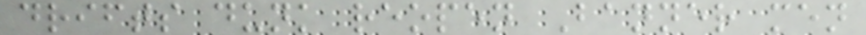drifts dunk reopen Banner men
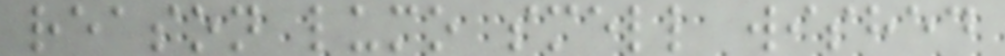reason lumo smell wished
